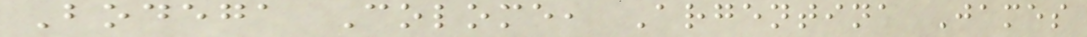Bodega Colome, Argentina James
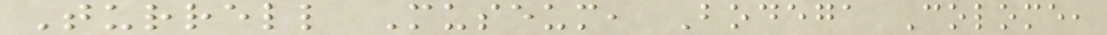Turrell Museum, Bodega Colome,
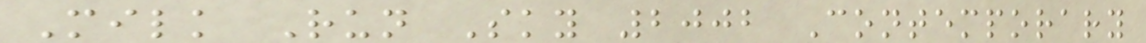Milk Run Sky 2002 Contemporary
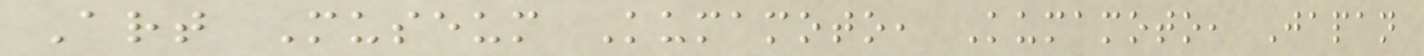Art Museum Kumamoto, Kumamoto, Japan
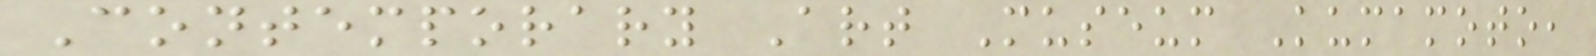Contemporary Art Museum Kumamoto,
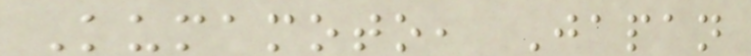Kumamoto, Japan
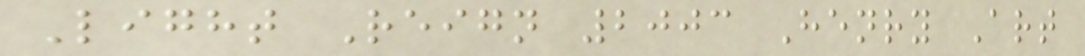Light Reign 2003 Henry Art
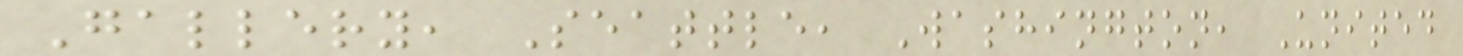Gallery, Seattle, Washington, United
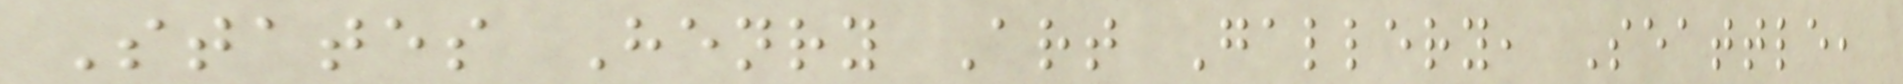States Henry Art Gallery, Seattle,
